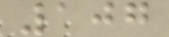107
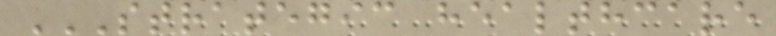STRATEGIC HEALTHCARE
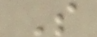S
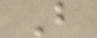B
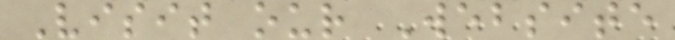Visit our Website
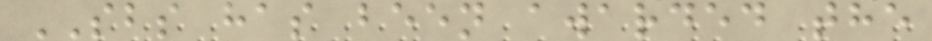SBS has been awarded the
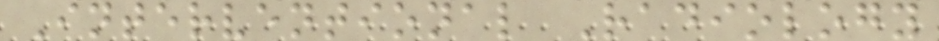Interventional Radiology
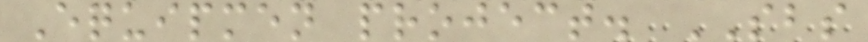Equipmen project. SBS
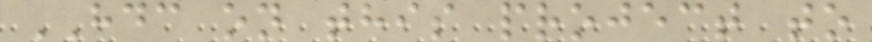HDC on this project to
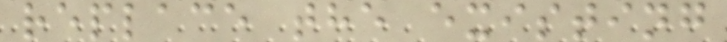replace the existing
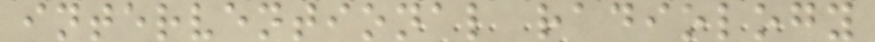interventional radiology
